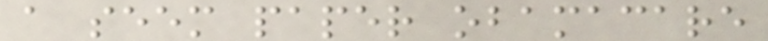a seem paper obamacare
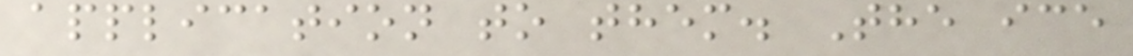application to them. The ice
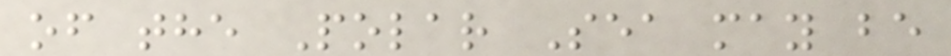of the Polar Sea may be
